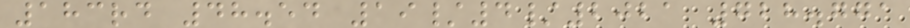183rd 48.54 19/4/2021 728.771
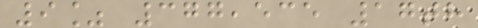9% 377,535 17th
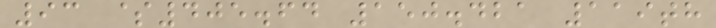93 $405.64 150.421 119th
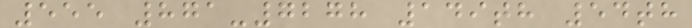555 871-7278 149th 54th
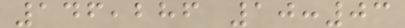146,286 10:03
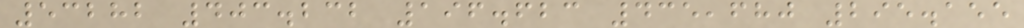53282 403.232 196.623 435,680 295.155
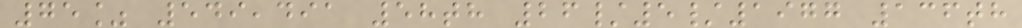75% 549,491 58th 26/5/1977 136th
